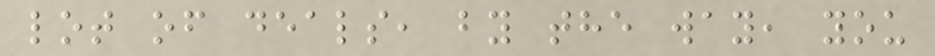lot of deals, by the way, you
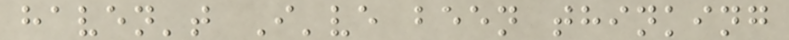haven't I've been thinking
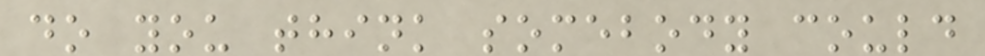do you think somebody could
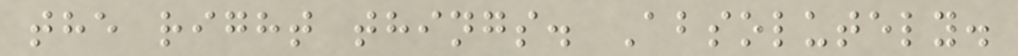the right things. Absolutely.
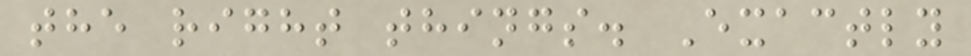the right things. Exactly
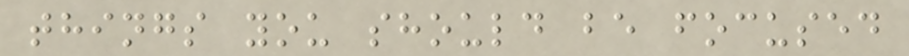things you should be focused
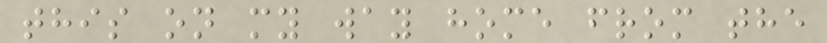this on my way home from the
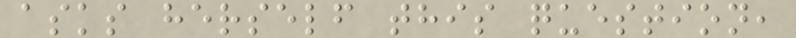asks herself this question,
